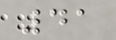41
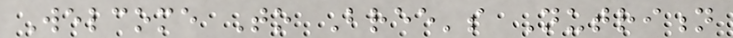Welcome To Bree's Nutrition
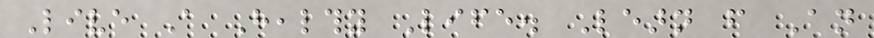Live A Healthy Life. Learn from An
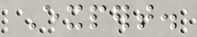Expert.
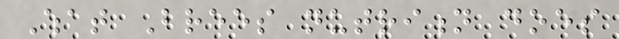What Brees nutrition does
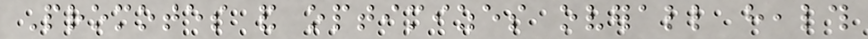Promotes and optimizes overall health
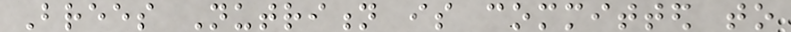Brees Nutrition is committed to
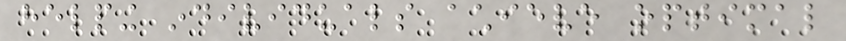helping individuals achieve optimal
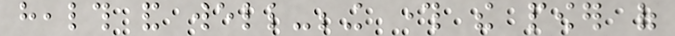health and well-being through the power of
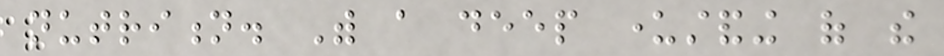nutrition. With a deep understanding of the
